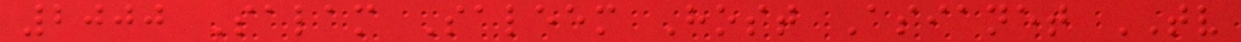2000 Salam Saleem Host Asianet TV
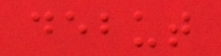debut
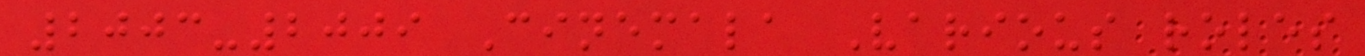2003-2009 Cinemala Various roles
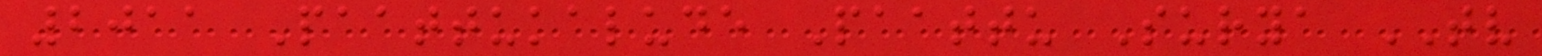2011 Paattukalude Paattu Surya TV
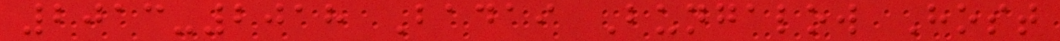2013-2018 Badai Bungalow Host
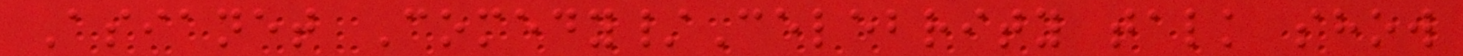Asianet Comedy/Celebrity talk show
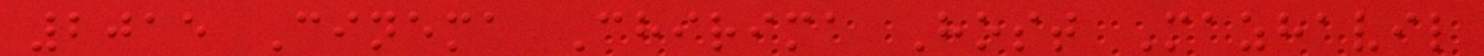2015 Cinema Chirima Host Mazhavil
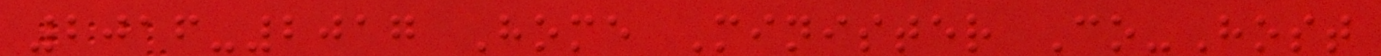2016-2017 Home Minister Co-Host
